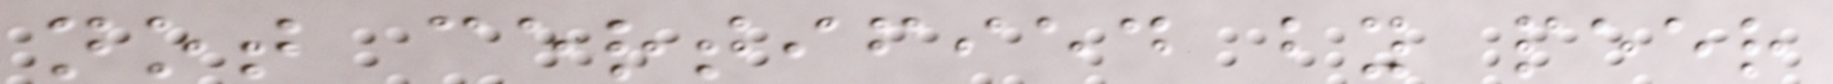not certified by peer
